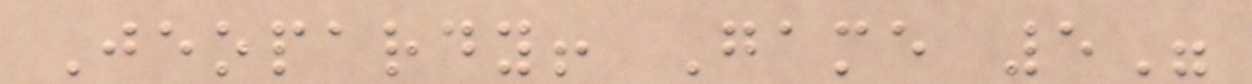Jeopardy! Game 5"
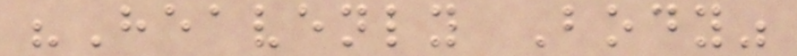"Heavenly Body"
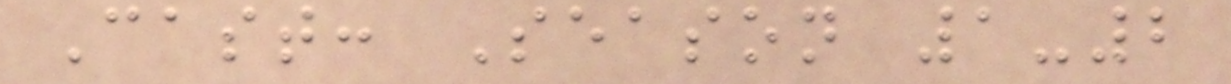Cast: Season 1-2
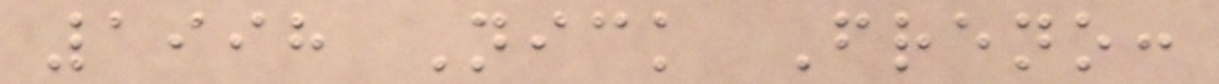1998 Nick Freno:
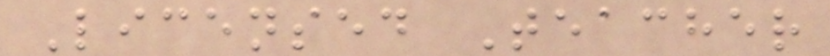Licensed Teacher
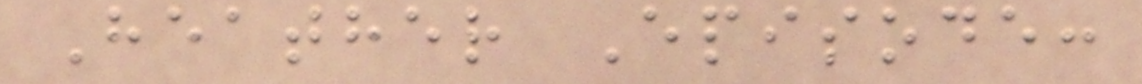Heather Episode:
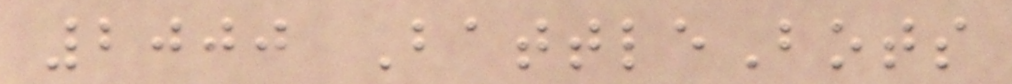2000 BattleBots
